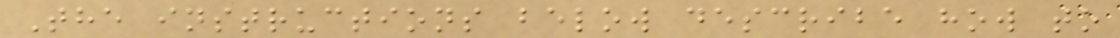The instructions below describe how to
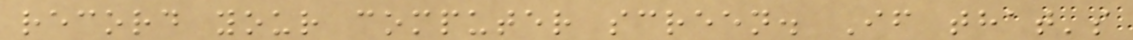record your computer screen. If that's
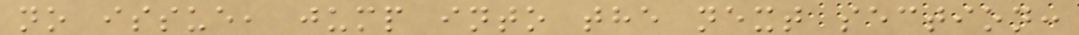no issue, jump into the next section:
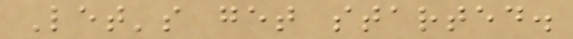Let's get started.
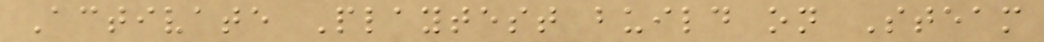Activate Playtest build on Steam
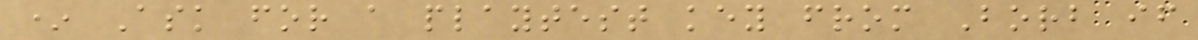* Ask for a playtest key from Borb if
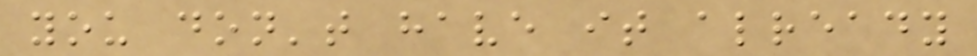you don't have it already
